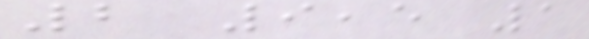2 9,5 1
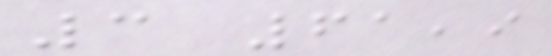3 61,9
